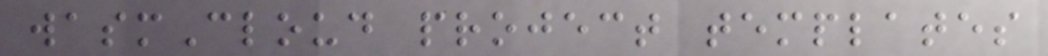wasmCloud project templates
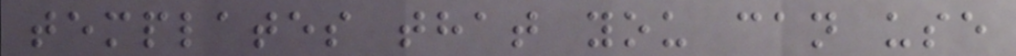templates that you can use
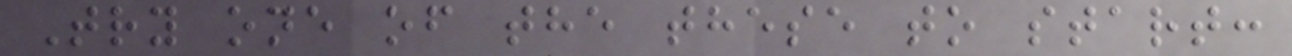Try one of the these to start:
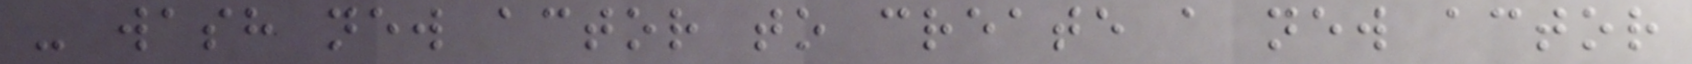- wash new actor to create a new actor
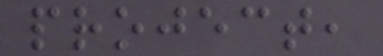project,
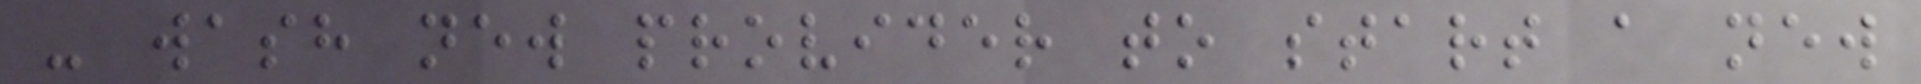- wash new provider to start a new
